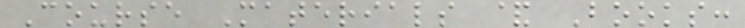Course Materials & Books:
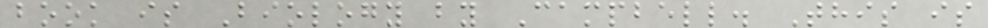book is Biology by Campbell. This is
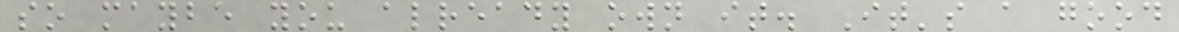so maybe you already own it. It's a good
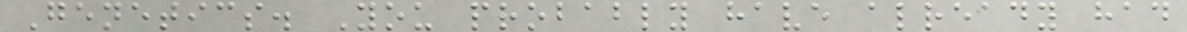Genetics. You probably have already had
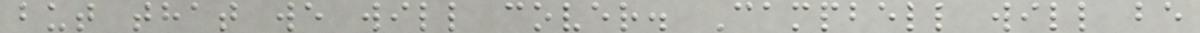but that we will cover. Campbell will be
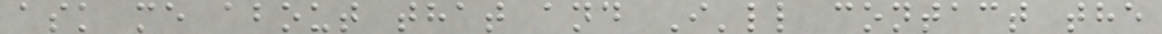ask me about that and I'll contact the
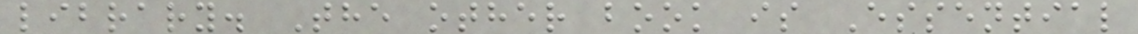library. The other book is Essential
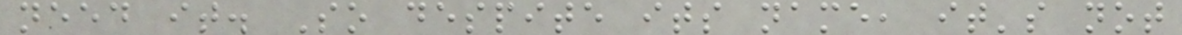need it. So despite its name, it's not
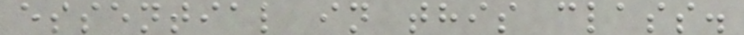essential in this class.
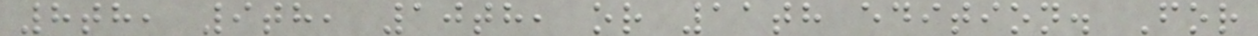8th, 9th, 10th, or 11th edition. For
